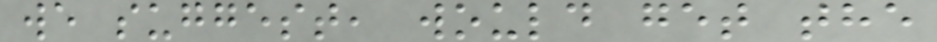we suggest, would get the
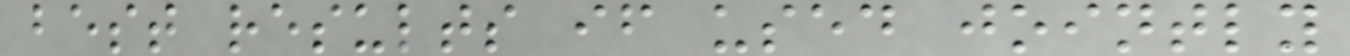best results if used jointly
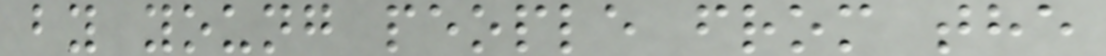by young people from the
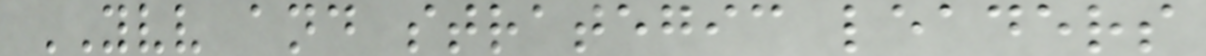YVV and strategic leaders
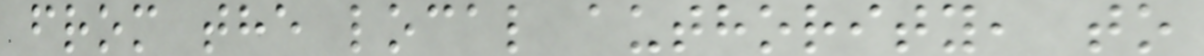from the local authority, to
